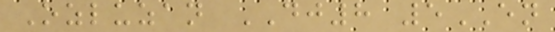Ozluzan DJ8 5EN
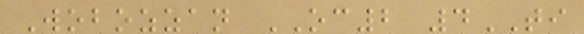Wobozzan OC2 4TI
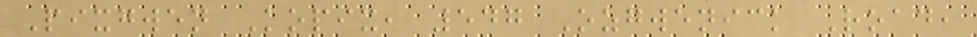Pixgwen Kopix, 547 Ozgwenick Road,
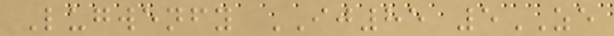Lugwenfy IJ85 5ZE
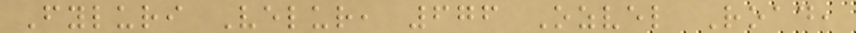Fyluri Velur, 676 Ozvel Road,
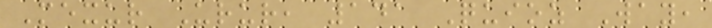Mexur Urur, 141 Quioz Way,
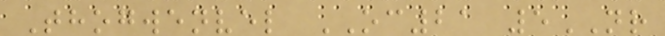Thogwenvel OC21 5NR
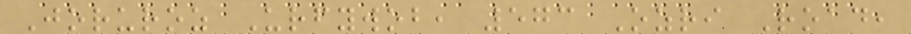Joruroz Urfywob, 573 Ozri Road,
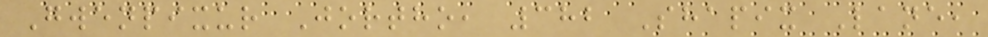Gwenpixur Jortho, 382 Shapix Lane,
